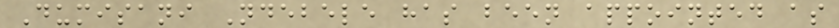Dumisani Ndebele has been appointed as
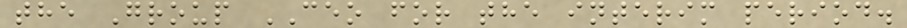the Group CEO for the interim period.
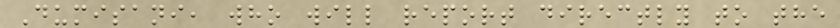Dumisani, who will report directly to the
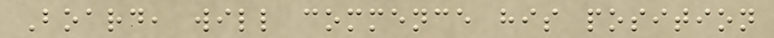Board, will commence his position
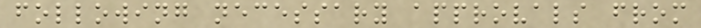following necessary approvals from
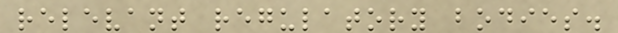relevant regulatory bodies.
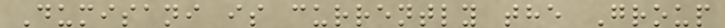Dumisani is currently the Group
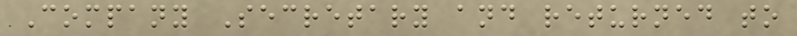Company Secretary and returned to
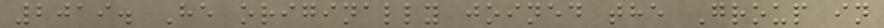2019. He originally joined the Group in
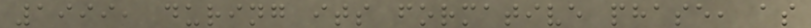1999, during its formative phase, as
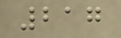217
